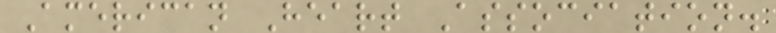American Heart Association.
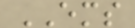EMS
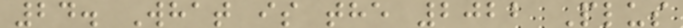24. What is the 2022 Plus
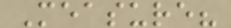Measure?
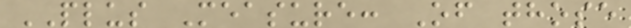PLUS Measure: Of those
